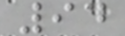94
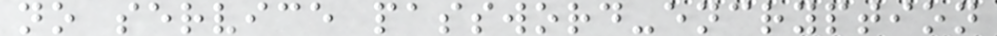no service password-encryption
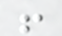!
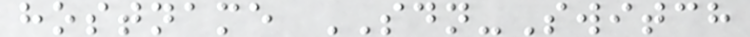hostname SDN-Switch
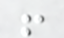!
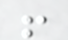!
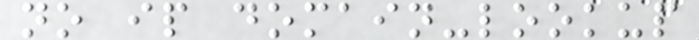no ip domain-lookup
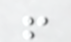!
